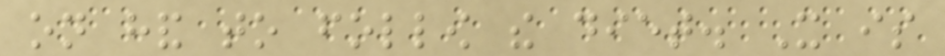on hand to follow the diet. It is
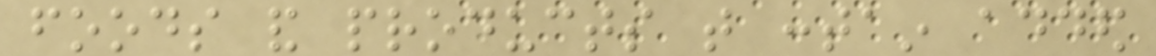foods and products that contain added
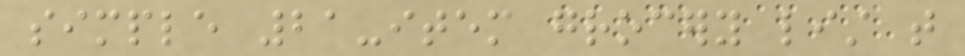simple 21-item grocery list that
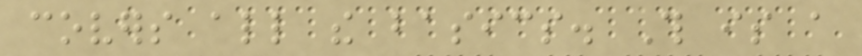covers all the basics. This is a
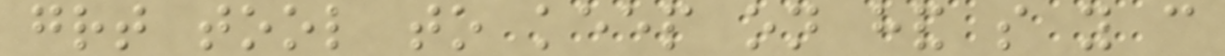great tool to keep on hand so you can
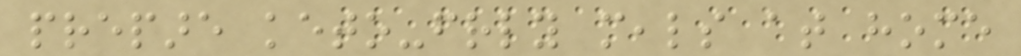prepare keto-friendly meals at home
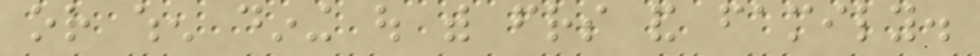or when dining out with friends and family.
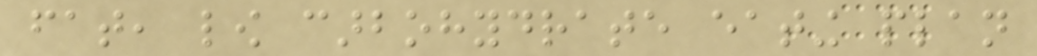fat, low carbohydrate eating plan
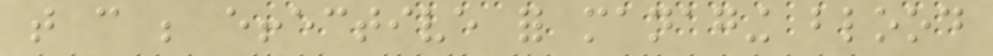that can be effective for managing blood
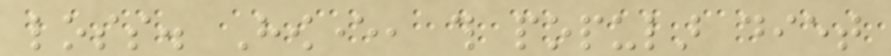loss. However, this popular diet
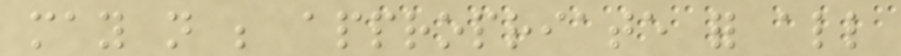may not be appropriate for all
